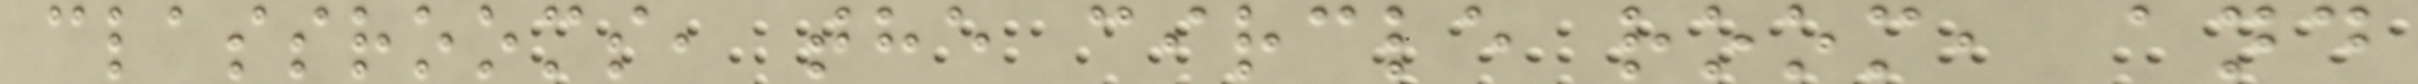classrooms, the circle room, and
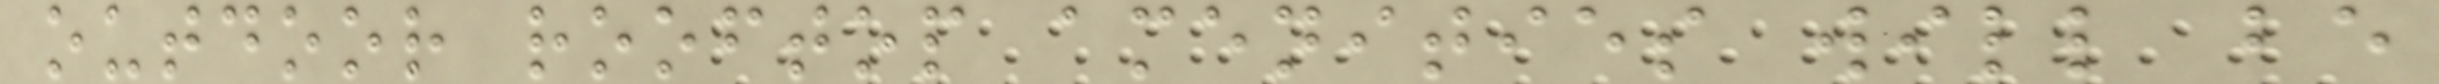outdoor rooftop amenities will be
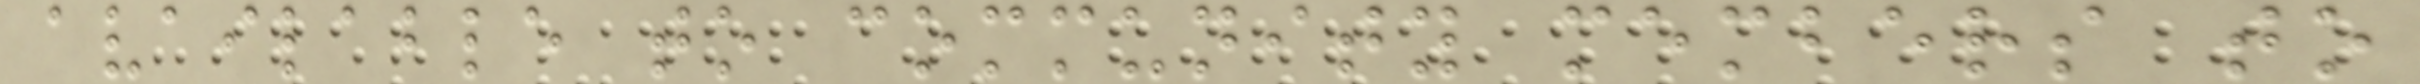available to community members to
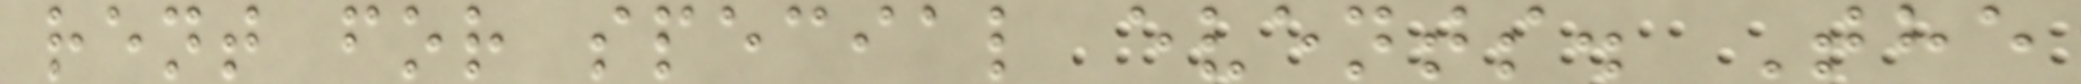rent for special events. The
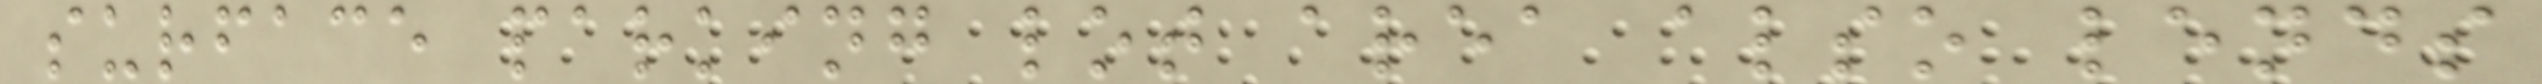surface parking lot area also lends
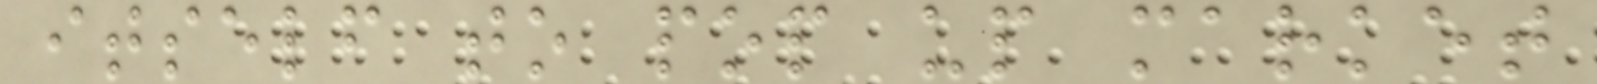itself to pop up market
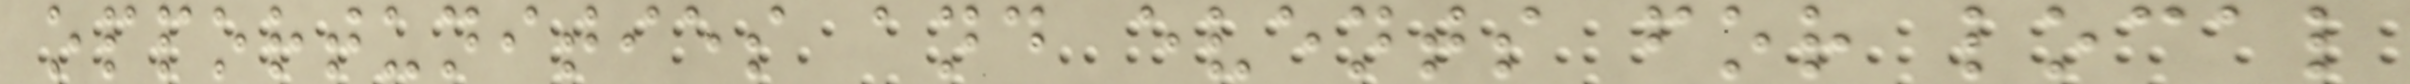opportunities and events for local
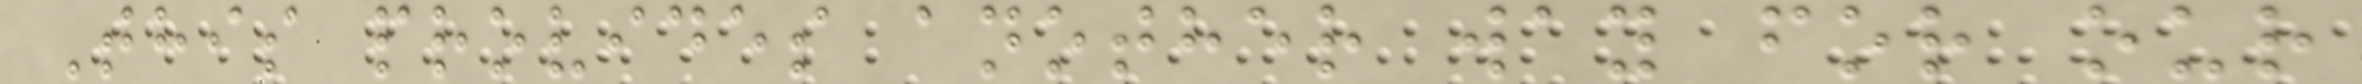This provides another way for our
